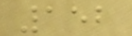152
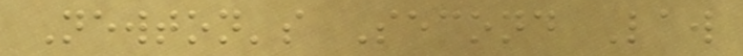Newton's Second Law
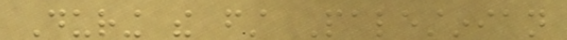During the first Palestinian
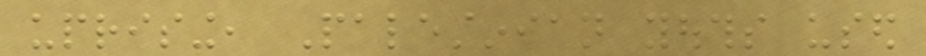uprising, Palestinian youths used
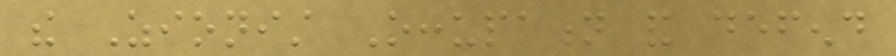the Zionist Occupation and defend
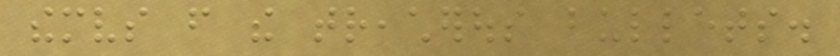themselves from the treacherous bullets.
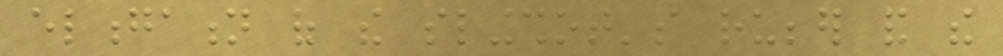elongation of the slingshot's rubber and the
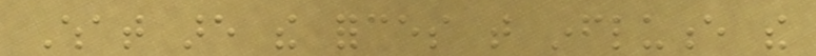What are the forces that influence the
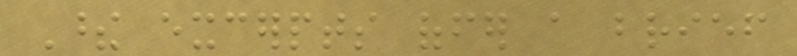These excerpts offer a brief
